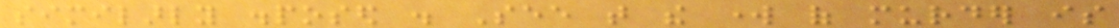similarly disposed . See that the work of murder is
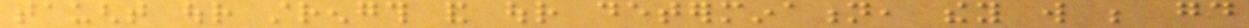taught our strength and our determination, they will be good
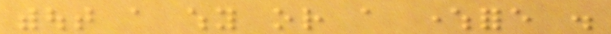without a why or a wherefore .
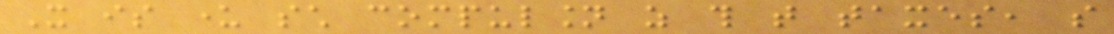It is under such compulsion as this that taxes, so
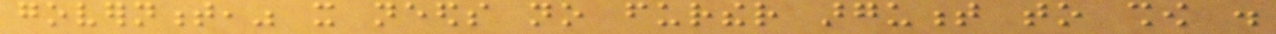government," it needs no further argument to show .
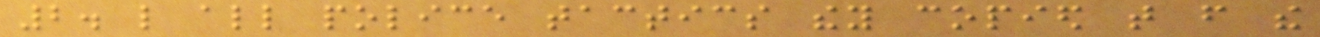2. like all police tactics they copied that from the
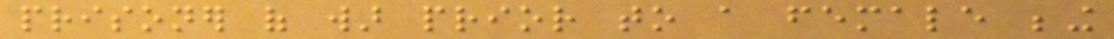prisoner of war prior to a female being
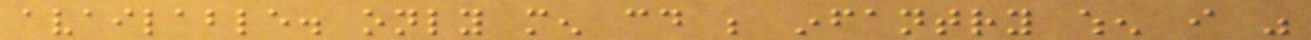available. only men could be infantry when i was
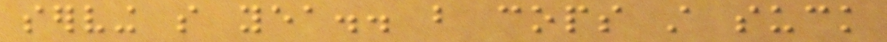serving so yea.. but cops still suck
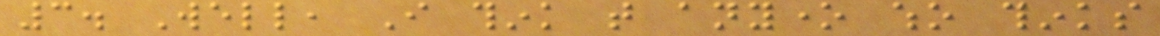3. Well, I think that anyone who thinks
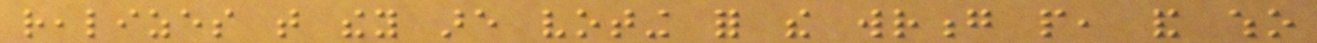realizes that they are voting for the wrong people, and who
